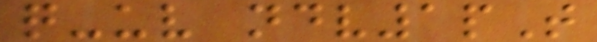q-uv ndv1pT
